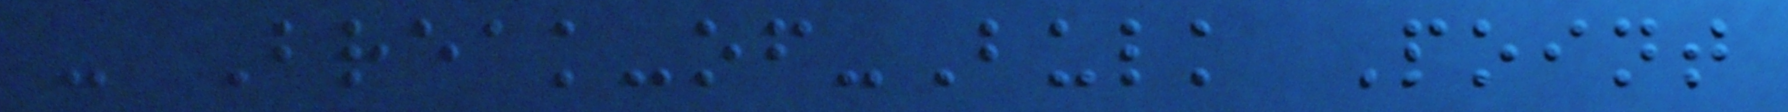- Break-of-Bulk Point
